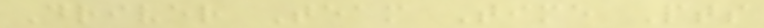Driver Team Time Pts
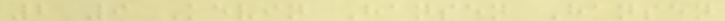2 9 Kevin Hansen Hansen
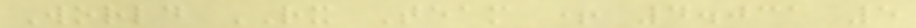World RX Team + 4.031 5
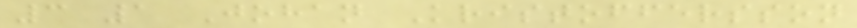3 1 Johan Kristoffersson
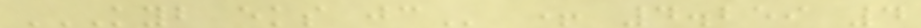KYB EKS JC + 4.259 4
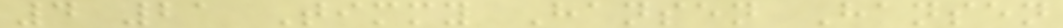4 21 Timmy Hansen Hansen
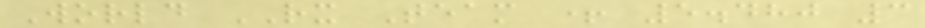World RX Team + 5.480 3
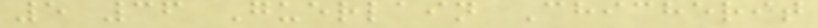5 36 Guerlain Chicherit
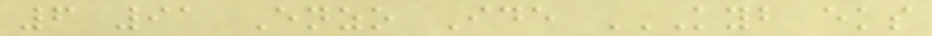6 91 Enzo Ide KYB EKS
